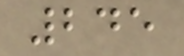245
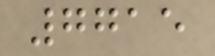7715
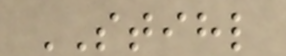STIHL
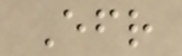Efr
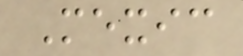Mexic
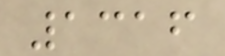1316
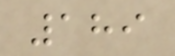189
